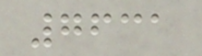7631
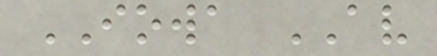IOWA AV
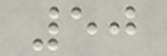50
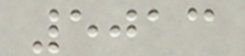5013
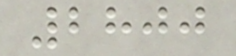2800
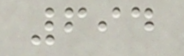694
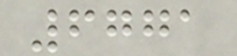6771
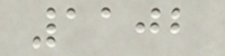1102
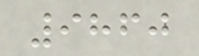9860
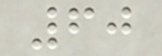60
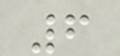6
